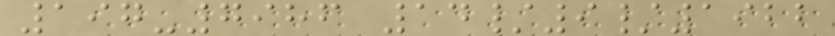197-7986 14/9/1922
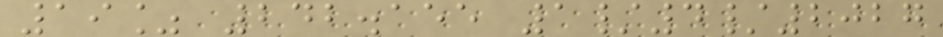19% 242.155 1/4/2027
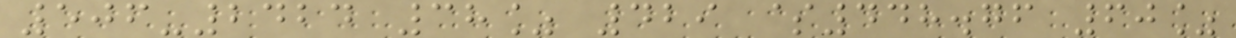506-2424 38% 429 $448.76 60%
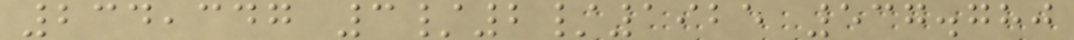234,347 3/2/1925 537.780
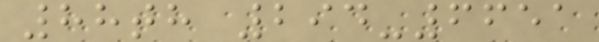88th 294-6651
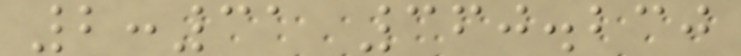2:31 360.230
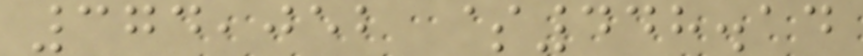374,052 $448.14
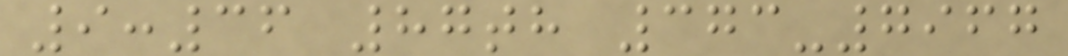9:36 87th 373-7967
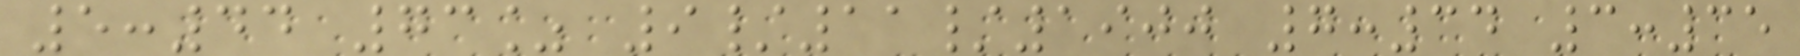5:44 73% 9/11/1900 7:34 3:35
